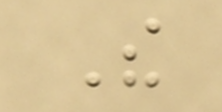The
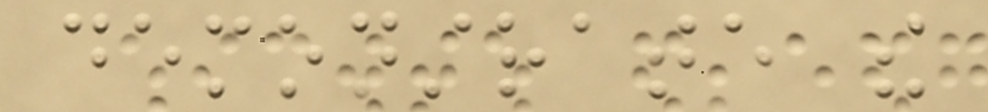demonstrate the
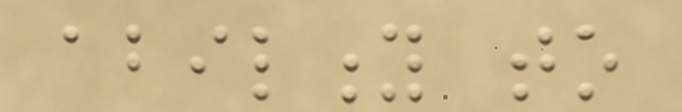ability to
